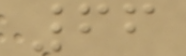66
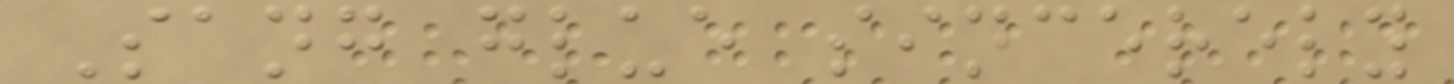Sang glue sincerely
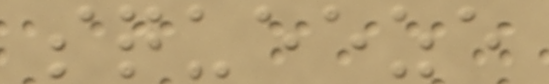squeeze
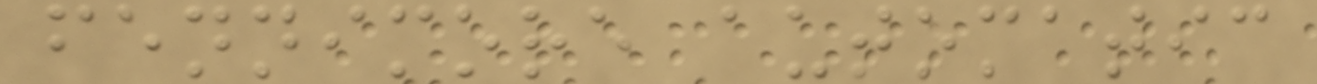fennimore automatic
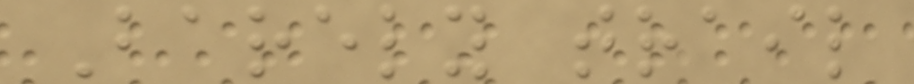Barely trail
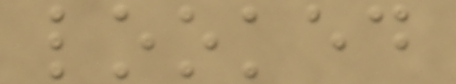looked
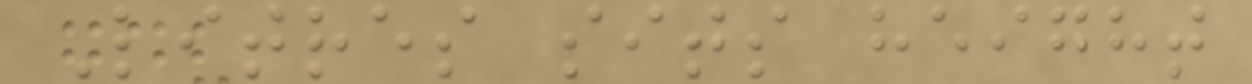Litres sits height
